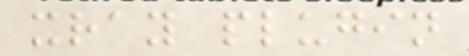xray plugin
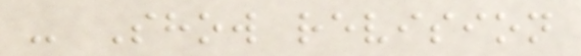- Show revision
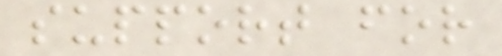support for
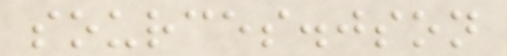sources.json
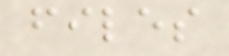files
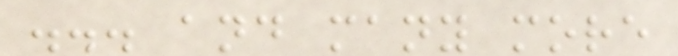... and many more
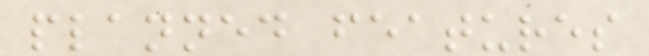planned features
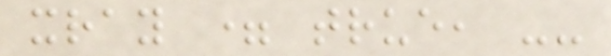xray = true, --
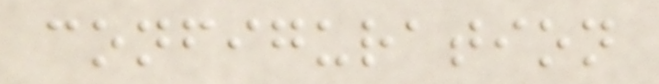configuration
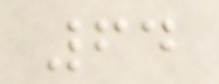64
